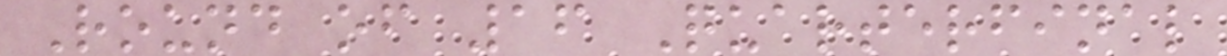Round of 16 Quarterfinal
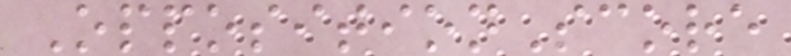OppositionScore
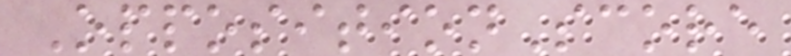OppositionScore
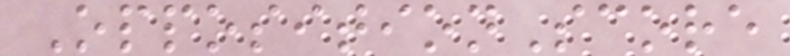OppositionScore
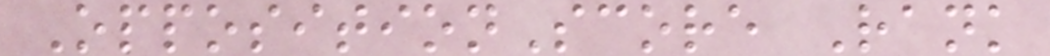OppositionScore Rank
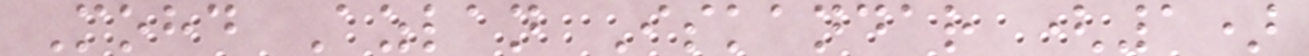Mohd Azlan Iskandar (1)
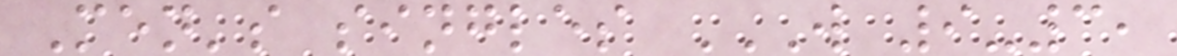Men's singles W 9-3,
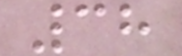38
